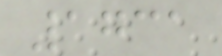1731
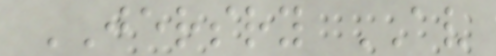JERSRY AV
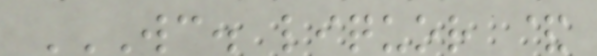WC. LIQUOR &
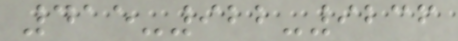415-922-9236
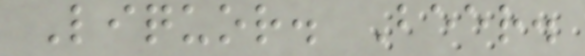Liquor. Beer.
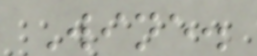Wine.
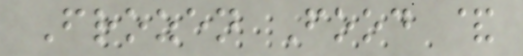Frozen Food &
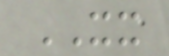XX
